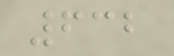632
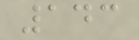143
